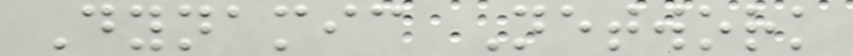Dynamic Network
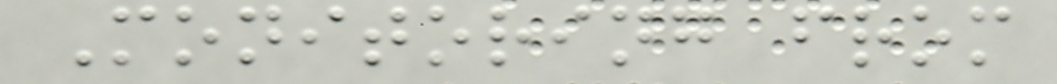Monitoring from
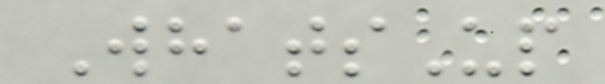WhatsUp
